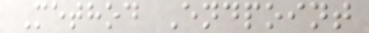Method Endpoint
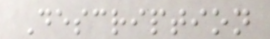Description
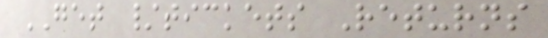GET /tickets Returns
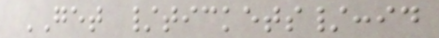GET /tickets/:id
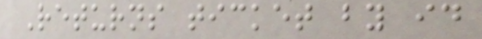Returns ticket by id
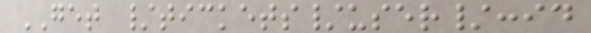GET /tickets/user/:id
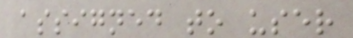assigned to user
